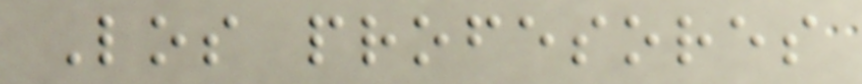Los profesores
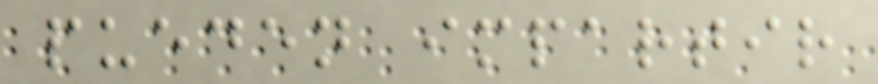pueden impartir
